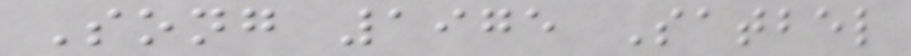Song 1975 Satbel
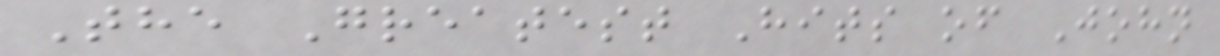The Greatest Hits of John
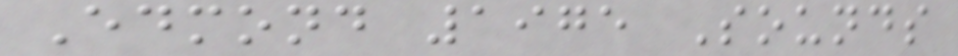Edmond 1975 Sounds
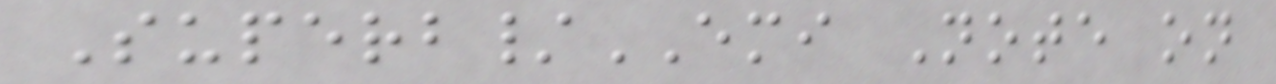Superb/EMI Note on
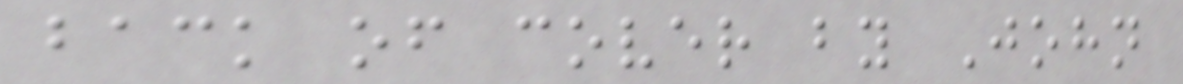back of cover by John
